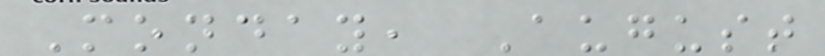Monday, August
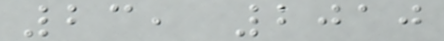23, 2010
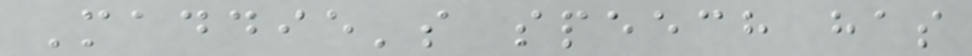Maddie's speech has
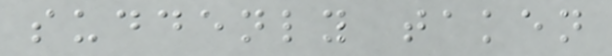suddenly taken
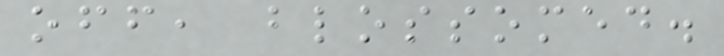off, blossomed.
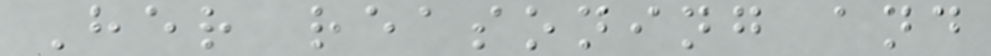Her reasoning and
